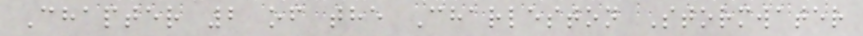Chapter 2 of the Charleston Stormwater
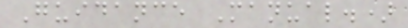Guidance Manual.)
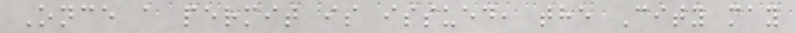Once a permit is issued, the City may
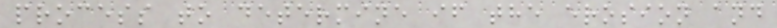process to determine if the erosion and
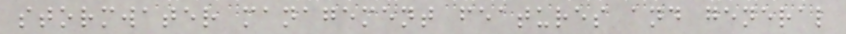stormwater management features and general
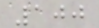100
